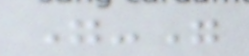"-"
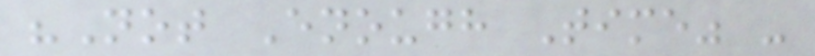"Not Enough Time" -
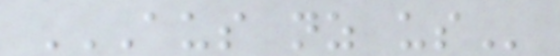AUS NZ US
